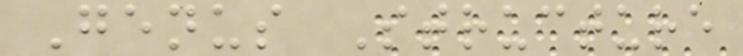Genus Structure
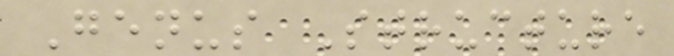Genus Structure
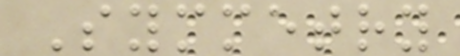Symmetry
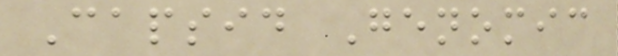Capsid Genomic
